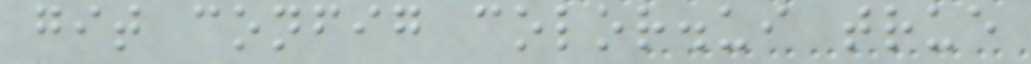git config color.ui true
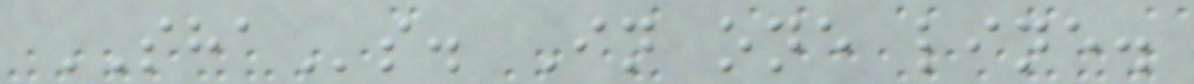SHAs. In one line.
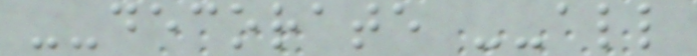--decorate --all
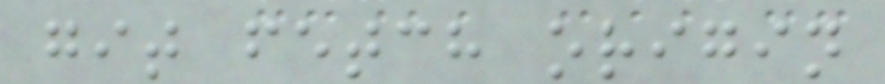git fetch origin
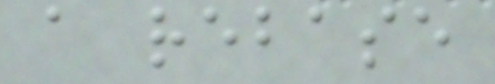a rebase
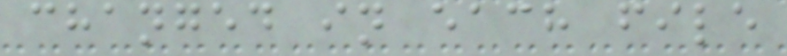changed in each file
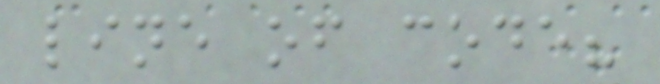line of code?
